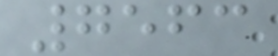7563
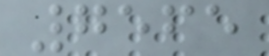7565
